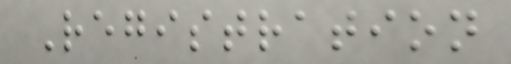Registration
